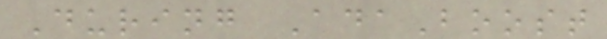During AdaBoost
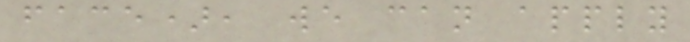face), we can apply
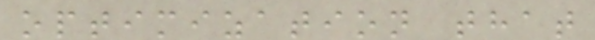optimization that
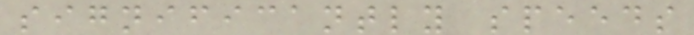significantly speeds
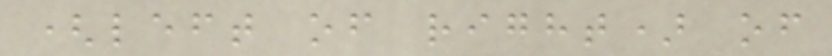(left of right) of
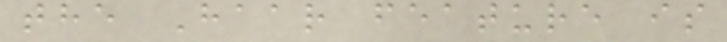the Haar feature is
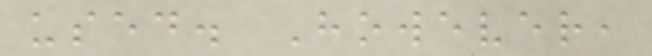used. However,
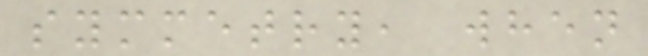symmetry, when
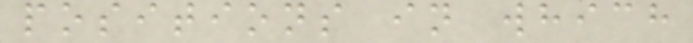positions in which
